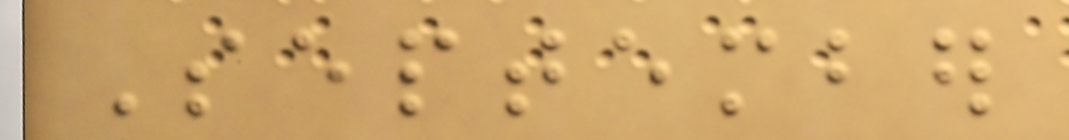September
